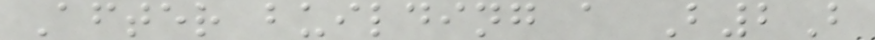After building a B2B
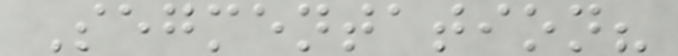Segmentation?
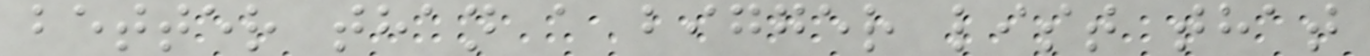better than a bigger list that
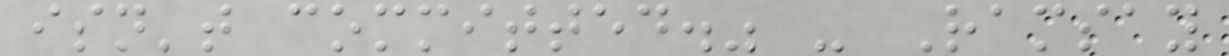isn't committed." - Ramsay
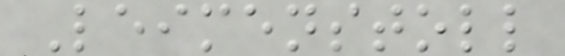Leimenstoll
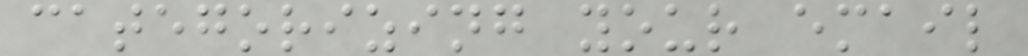categorizing your email
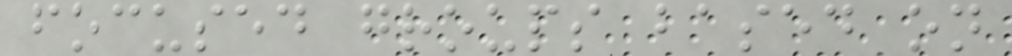focused groups based on
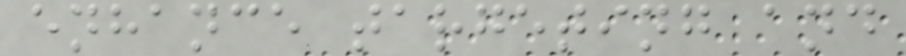enhance targeting and
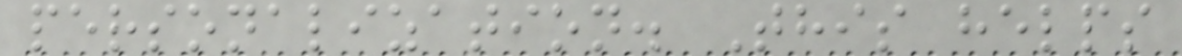personalization. This helps
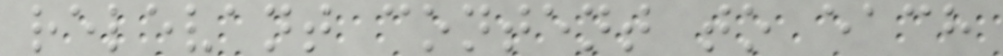relevant content to each
